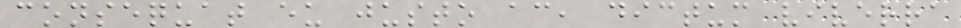consequat eu justo ac, dictum viverra
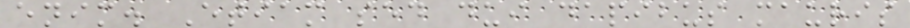enim. Etiam sed dui dapibus mauris
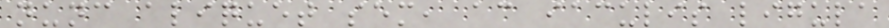nunc aliquet sem, ac iaculis ligula
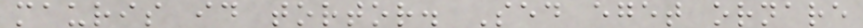mauris id tortor. Sed eget ornare
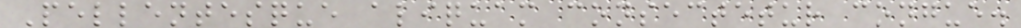Pellentesque aliquam consectetur congue.
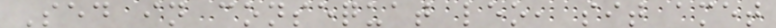Sed in consequat leo, sit amet
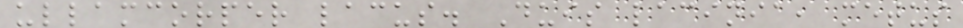ullamcorper lacus. Duis lacinia, metus
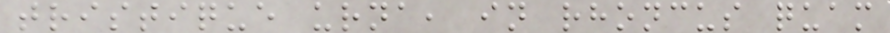tristique urna, in rhoncus quam
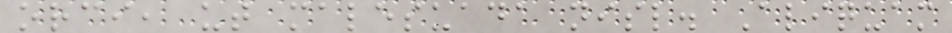orci, ut malesuada nisl. Aliquam
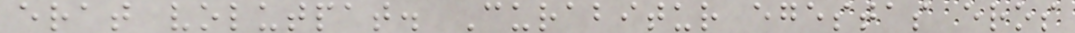erat volutpat. Curabitur egestas eros
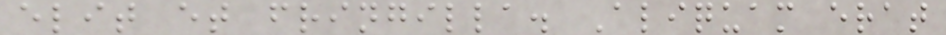elit et fringilla. Aliquam erat
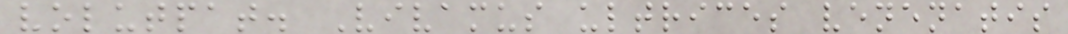volutpat. Vivamus ultrices venenatis
